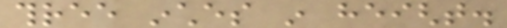three inches in height.
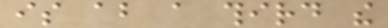is about a third the
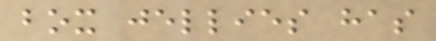box jellies has
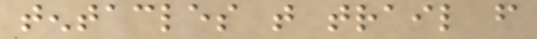tentacles that trail from
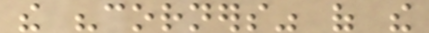the "corners" of the
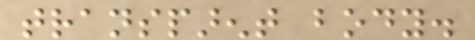transparent body.
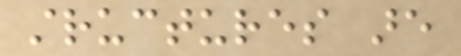structures are
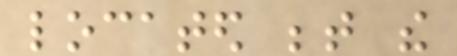located between the
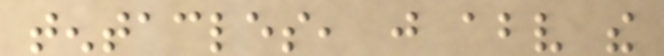tentacles, just above the
